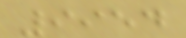9954
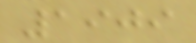1909
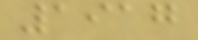1917
